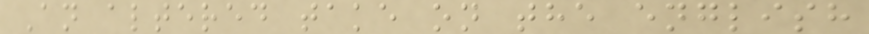An altered take on the english
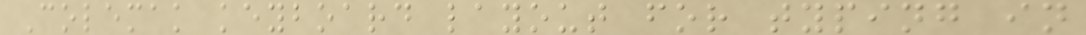Colemak keyboard layout for typing in
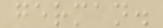german.
